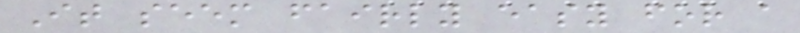It seem fairly easy for a
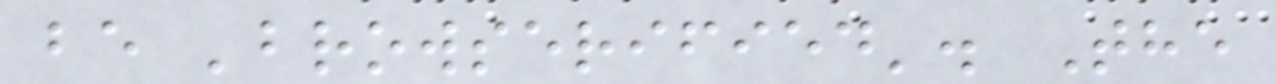be 'browserified'. The
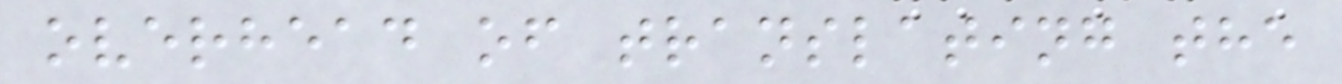overhead of translating the
